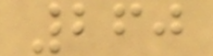260
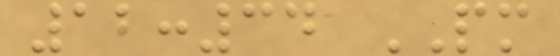12:34 PM
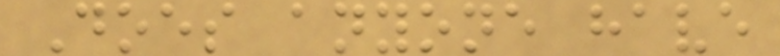Does anyone have
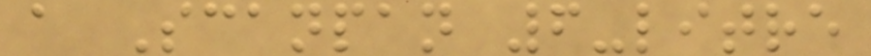a Scanpan 6-litre
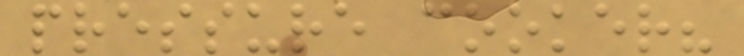pressure cooker?
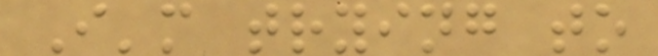I'm trying to
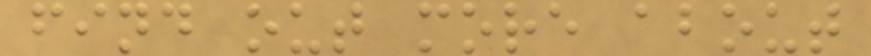find out more about
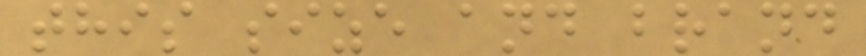this size and brand
